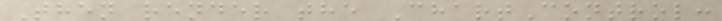Then render the ChartControl:
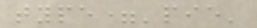type='pie'
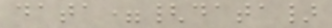data={data}
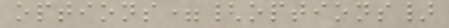options={options}
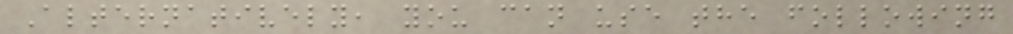Alternatively, you can use the following
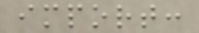import:
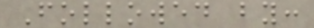Followed by:
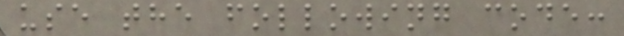use the following code:
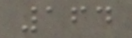164
